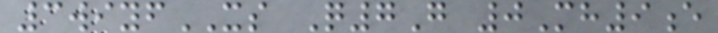3wiyfXS Q7G 0Mh9e
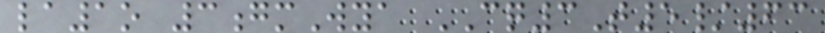la1o 3gmWya CQ3T5/63
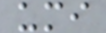umi
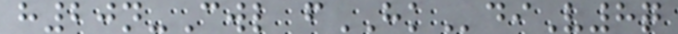h20n-Cwl fHKdiV8q
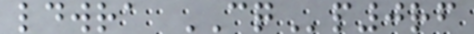ldwra CQp0rf
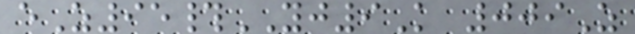eZ95#YJ9K 009Z
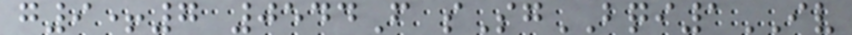g9+7 0544F sSgBQI1IV
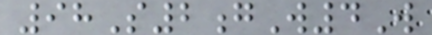98S2gW4W
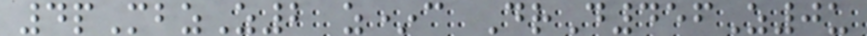4pMbzZ2 z*c DrD456Z0u
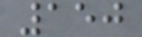150
